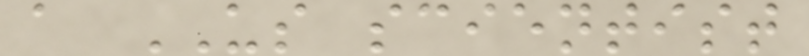a US scientist
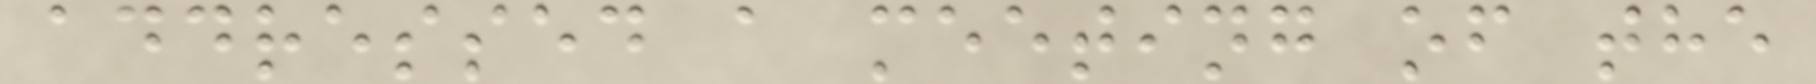addressed a meeting of the
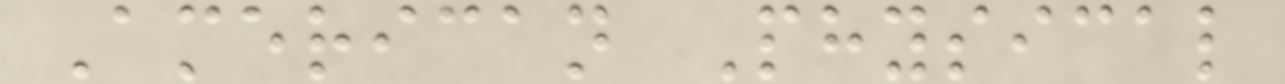American Physical
